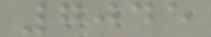7045
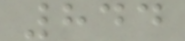844
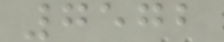7572
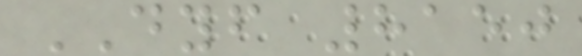DYF 8150
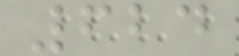624
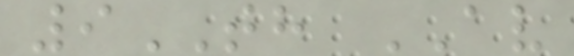9TH AV
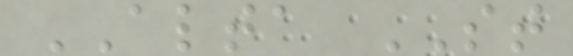ALTA ST
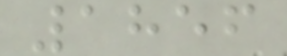1856
